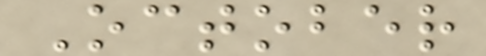October
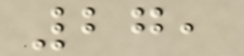27,
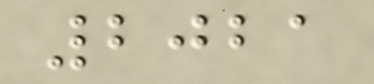2021
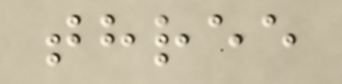three
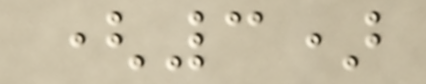(3)
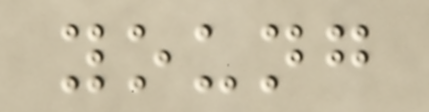young
